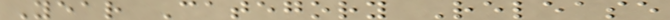Year Category Release
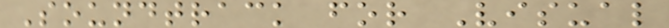Soundtrack for Visual
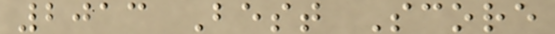2013 Best Score
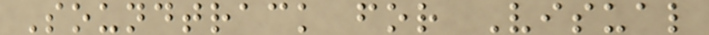Soundtrack for Visual
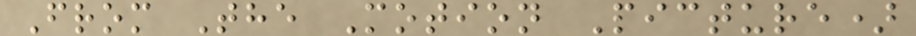From The Motion Picture)
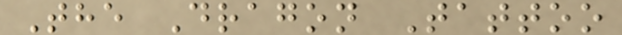The Dragon Tattoo
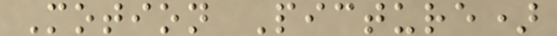Motion Picture)
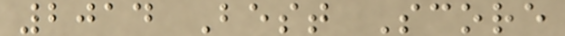2014 Best Score
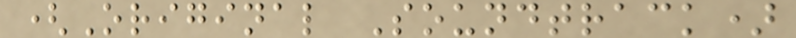(Original Soundtrack)
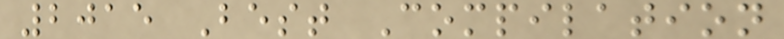2015 Best Compilation
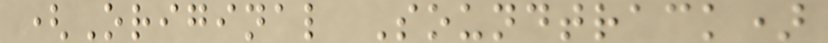(Original Soundtrack)
